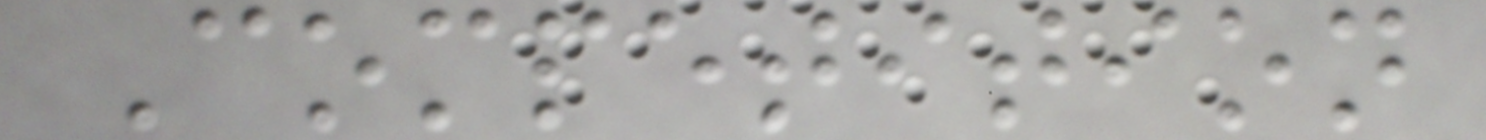Competition
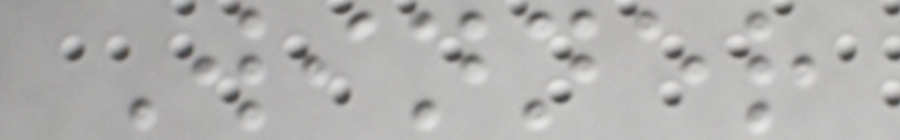Winner
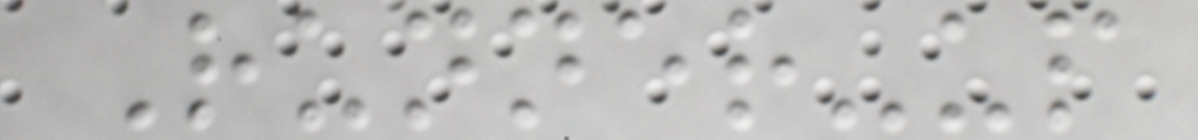Runner-up
